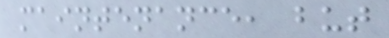maintenance, but
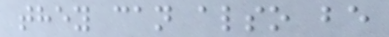they can also be
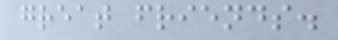great friends.
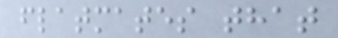flatmates that
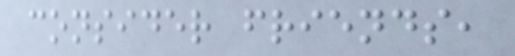consider friends,
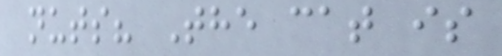nuts? The cat is
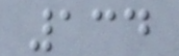134
